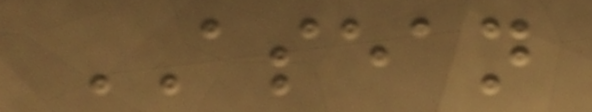ASEAN
